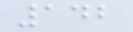142
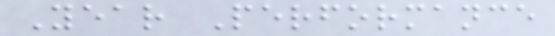Year Performance
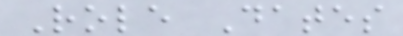Role Dates
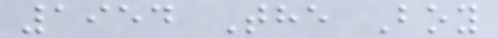1954 The Boy
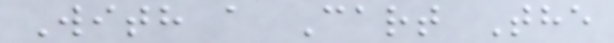With a Cart The
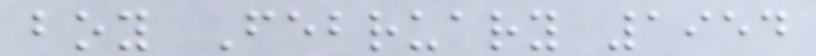boy February 1954
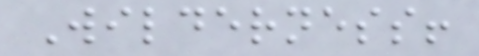Wilderness!
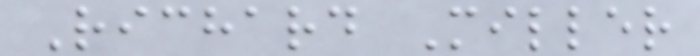Richard Miller
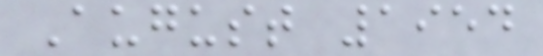August 1954
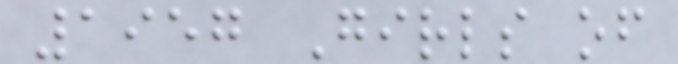1957 Girls of
